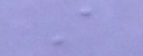A
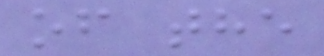of the
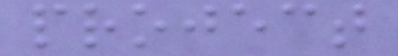project
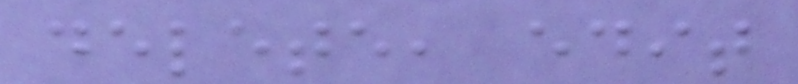delete, edit
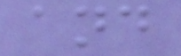and
